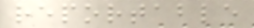reportable
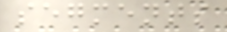segments
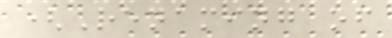(Renaming of
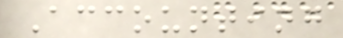Accounting
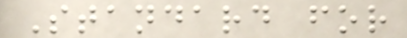Standard for
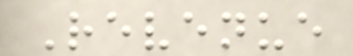Revenue
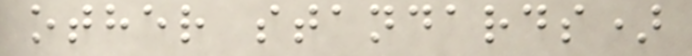other standards)
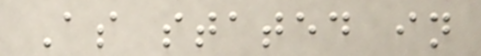As stated in
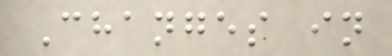Changes in
